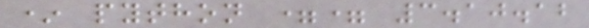* python == 3.10.12
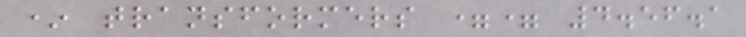* transformers == 4.56.1
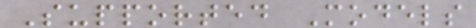Supported Models
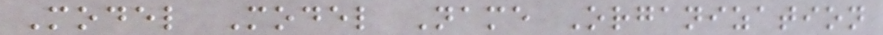Model Model Name Organization
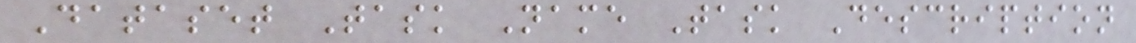Dataset Task Name Task Description
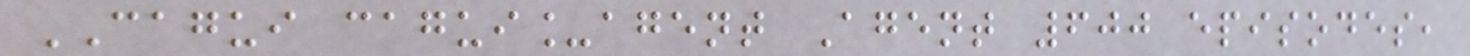CAGUI cagui_agent Agent 600 episodes,
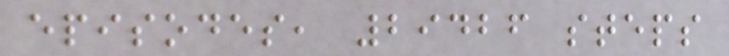episodes, 29426 steps
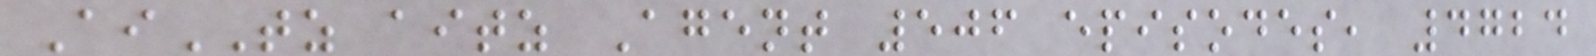AiTZ aitz Agent 506 episodes, 4724
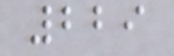229
